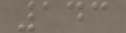143
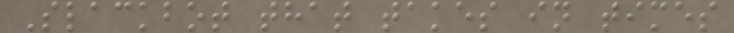Slackbot that takes in times
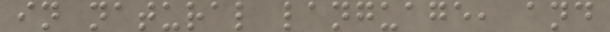in natural language, and
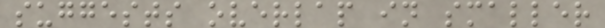suggests overlap in smaller
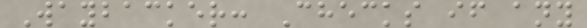Waybacker: Checks if any
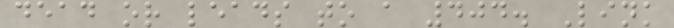dead or leads to a 404. Link
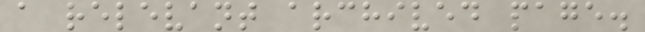a relevant archived page.
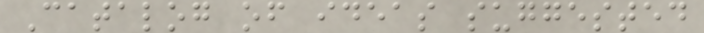Catalog of ideas suggested
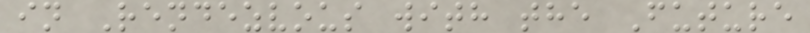in Rendezvous with the Future
